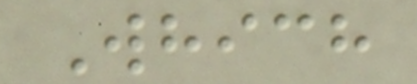Which
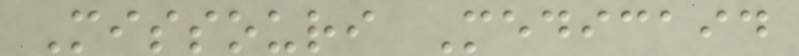Missouri Medicaid
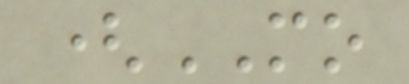(MO
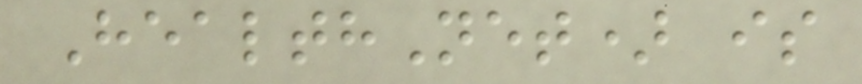HealthNet) is
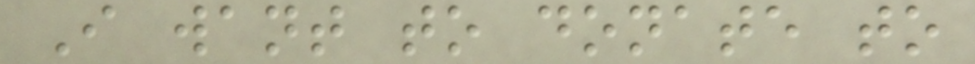I want to donate to
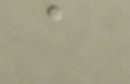a
